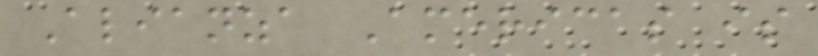Alianza Americas is
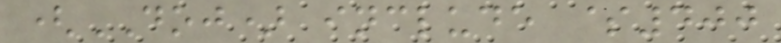(DOJ) include $400
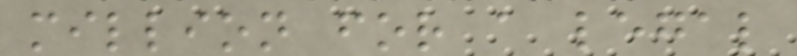million for a legal
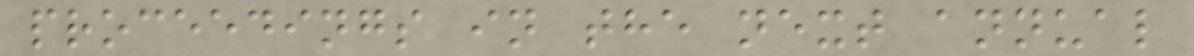proceedings in the next annual
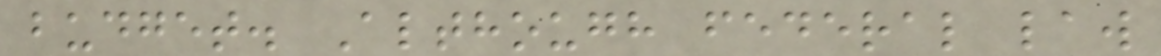budget. Although federal law
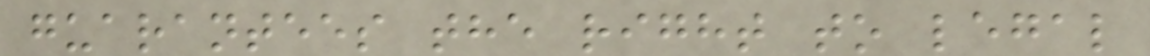guarantees the right to legal
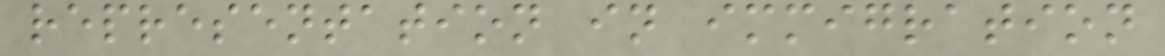representation in immigration
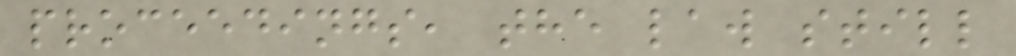proceedings, the law still
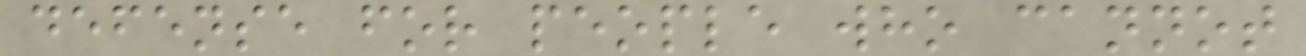defense for people who cannot
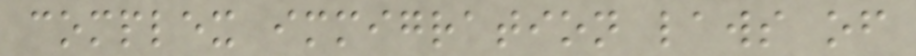complex immigration laws of
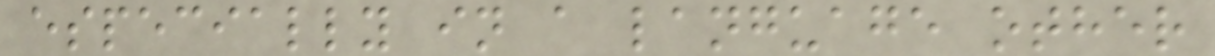especially in a language other
